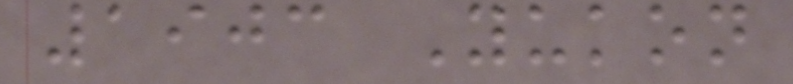1903 Yukon
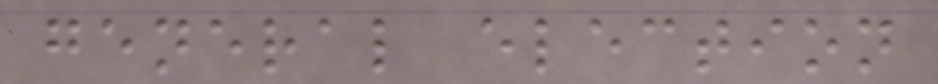general election
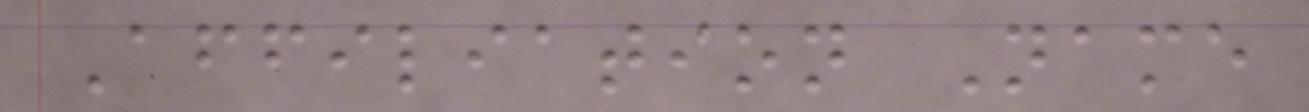Affiliation Name
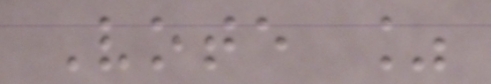Vote %
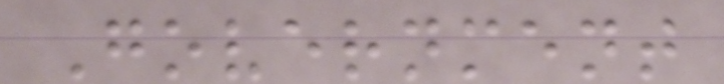Government
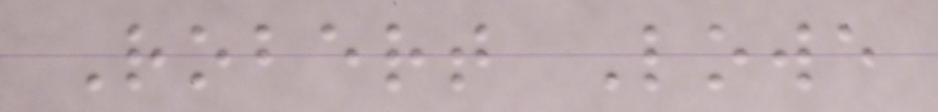Robert Lowe
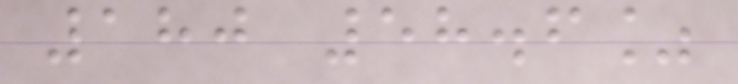180 58.6%
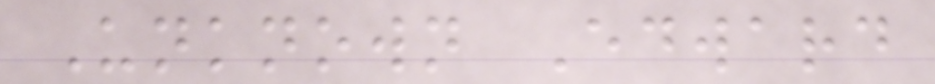Unknown Edward
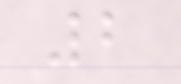2
